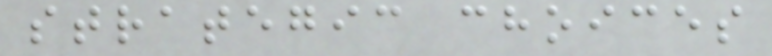strategic choices
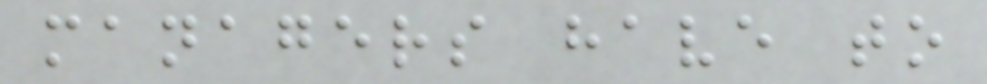managers have to
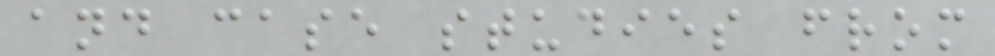and case studies from
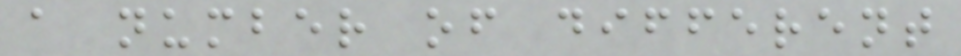a number of different
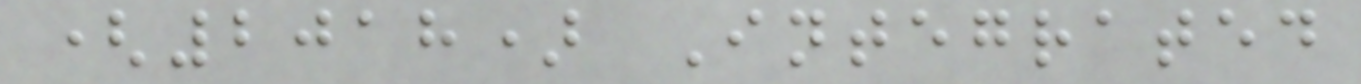(2018) Integrated
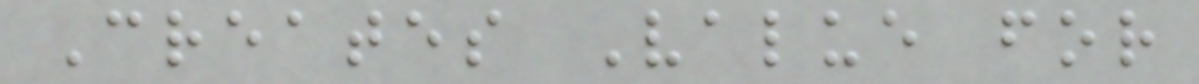Creates Value for
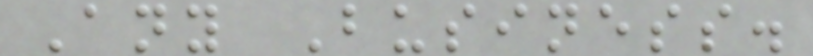Any Business.
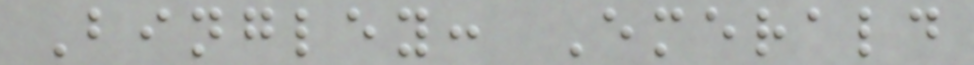Bingley: Emerald
